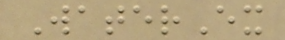WaterEx
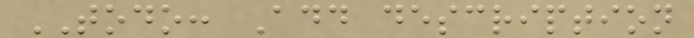TODO: Add description
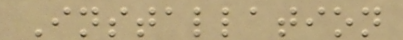Installation
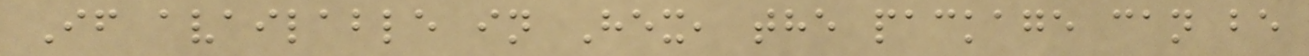If available in Hex, the package can be
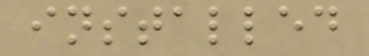installed
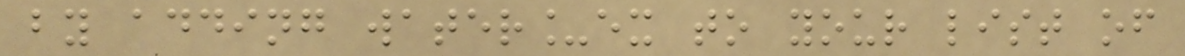by adding water_ex to your list of
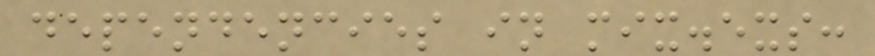dependencies in mix.exs:
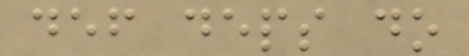def deps do
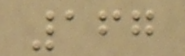167
